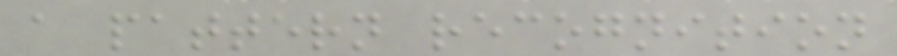a pattern recognition
